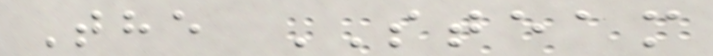The STEAM
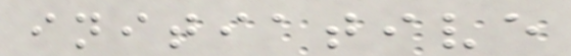initiative
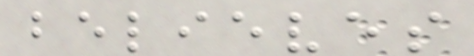believes
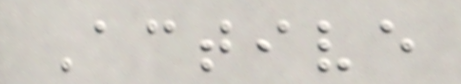Active
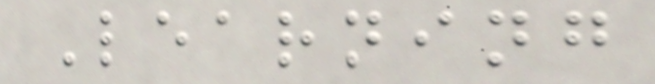Learning
